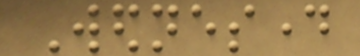Wednesday
